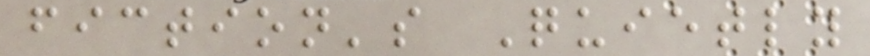fiction's Quietly
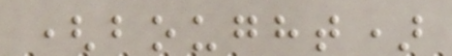(bought)
